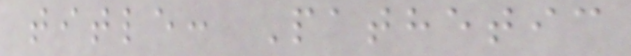title: Pathetic
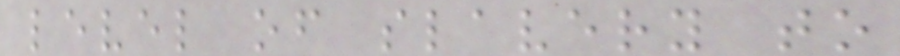level of slavery to
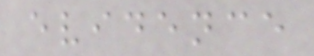evidence
